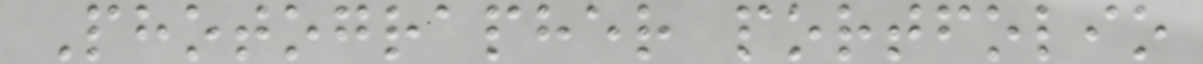Photographer portfolio
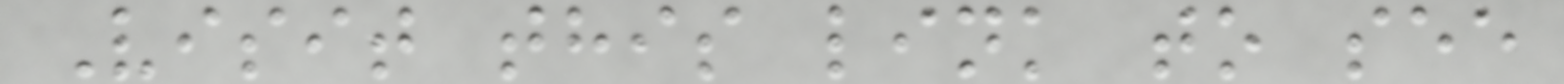Visit this link to see
